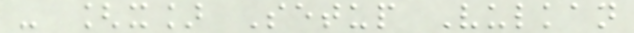- [x] Setup Vulkan
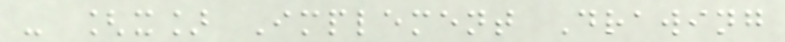- [x] Implement Drawing
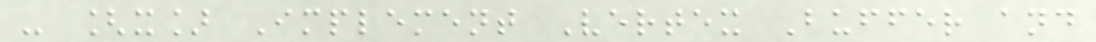- [x] Implement Vertex Buffer and
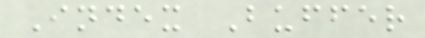Index Buffer
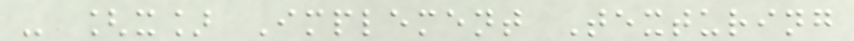- [x] Implement Texturing
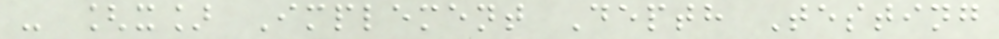- [x] Implement Depth Testing
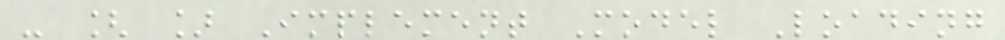- [ ] Implement Model Loading
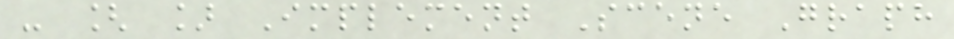- [ ] Implement Scene Graph
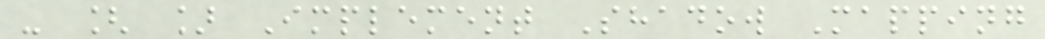- [ ] Implement Shadow Mapping
